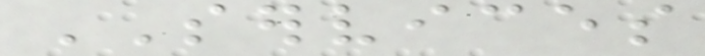SERVICES
